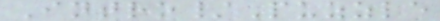Intro/Puzzle
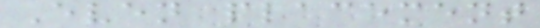Even placement
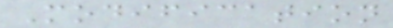Modification
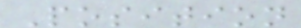Position
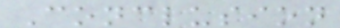Conclusion
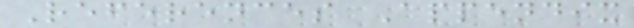References Appendix
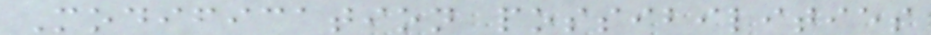Modification possibilities
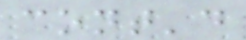cont'd
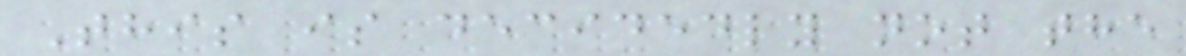This is decidedly not the
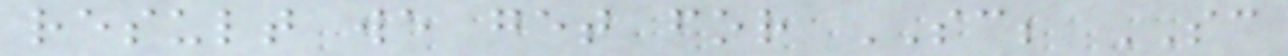result we get for SC; SC
